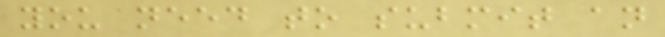you need to submit an
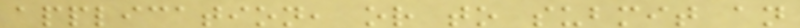application, or to submit an
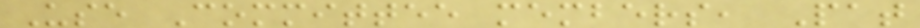Use Committee members, Pat
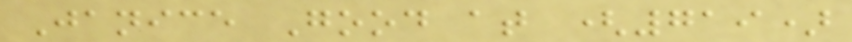Janice Good at (719)
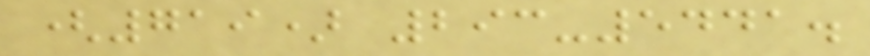(719) 293-5441.
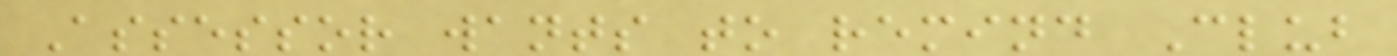Assessor wants to remind Club
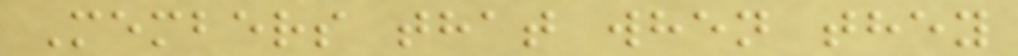Members that when they
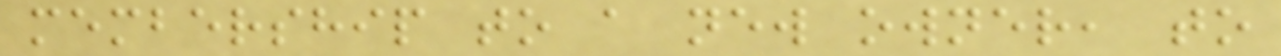membership to a new owner, to
